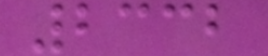2332
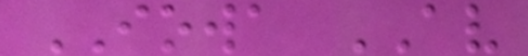IOWA AV
